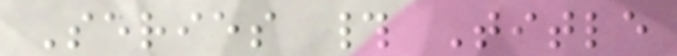Series # Title
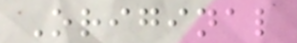Original
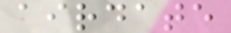airdate
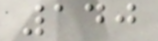140
